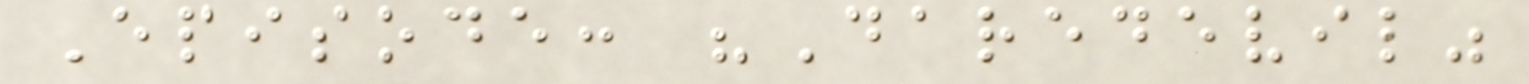Episode: "Daredevil"
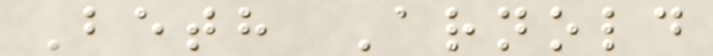Beth Arnold
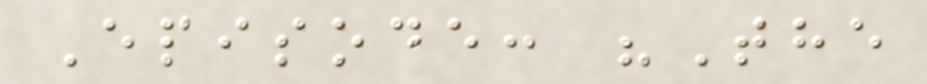Episode: "The
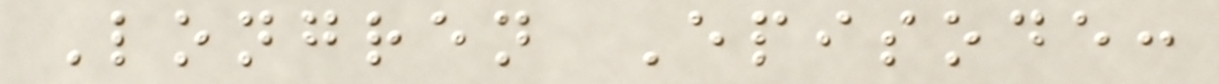Longren Episode:
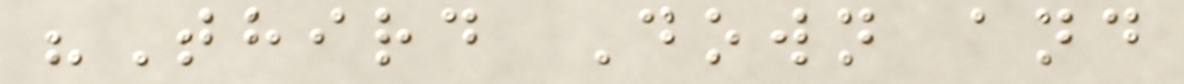"Third Down and
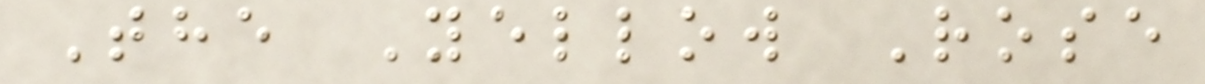The Yellow Rose
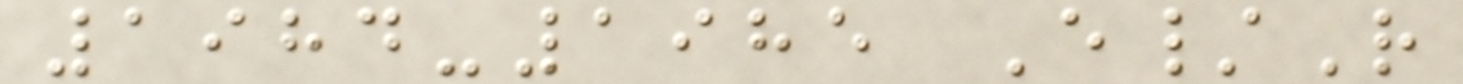1984-1985 E/R
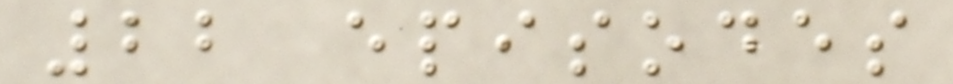22 episodes
